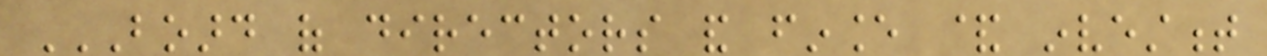BOARD OF DIRECTORS AND FINANCE & INVESTMENT
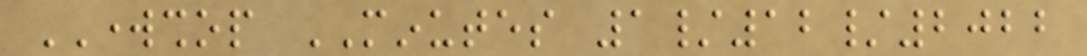WORKSHOP MINUTES 1/12/2022
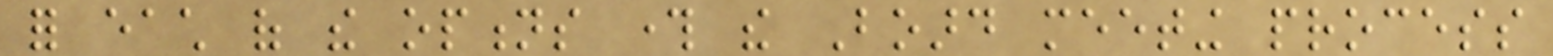for each of the options through the Board meeting process
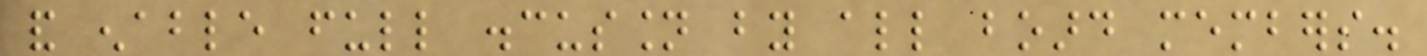and enable full discussion by all board members.
